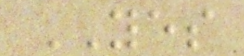YES
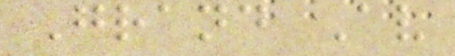Grand Av
